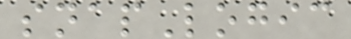snapLogic
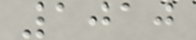1010
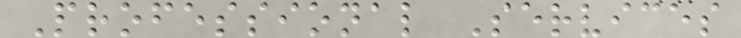Professional Services
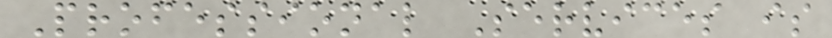Professional Services is
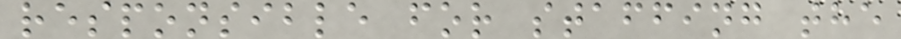responsible for staffing the
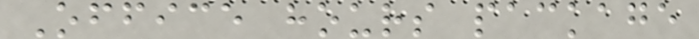Office hours package
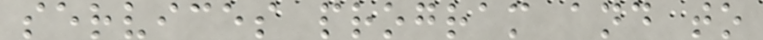services program and to
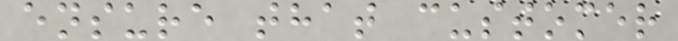ensure that customer
